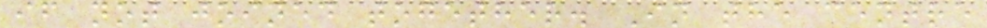if not joined together. In the centre
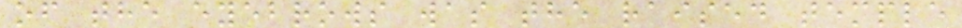of the eyebrows was the raised temple
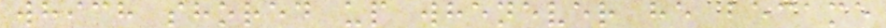which shored up whenever he became
